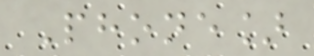Phone]
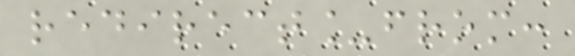redirect_from:
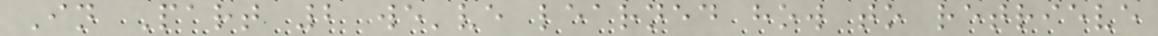In Part 2 we've learned how to retrieve
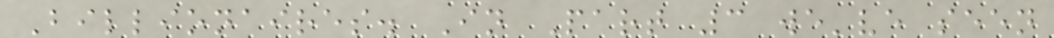Billionaires. In Part 3 we've seen
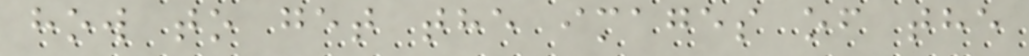how to get the images of the
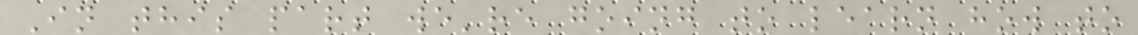In this part we're going to learn how to
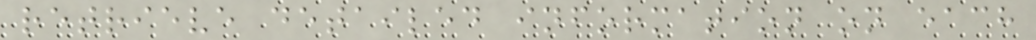retrieve detailed information on each
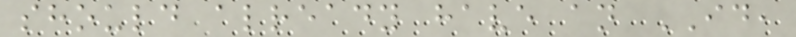should already have an ID,
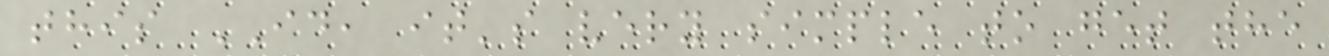this ID, it's very simple to get the
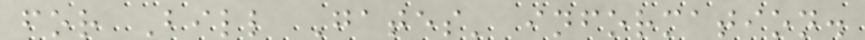for Bill Gates' information.
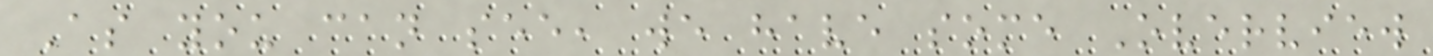As you can see, we have some Overview
